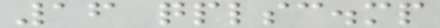16 qplsc.mp
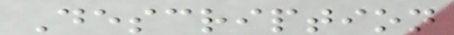Description
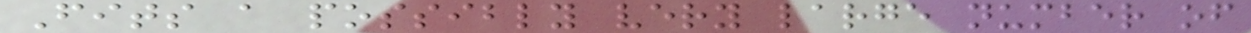Fits a possibly very large number of
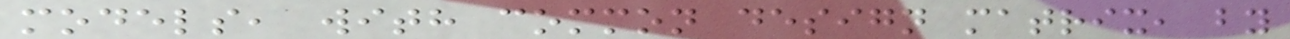models, with common design matrix, by
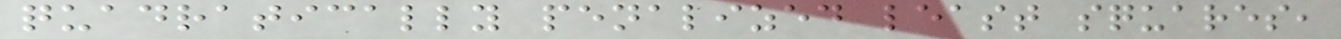quadratically penalized least squares,
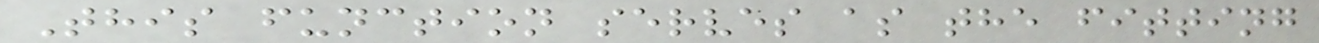This function serves as the fitting
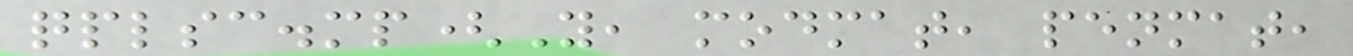qplsc.mp(Y, modmat, penmat,
